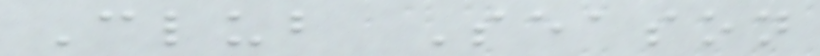Club Season
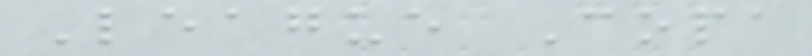League Copa
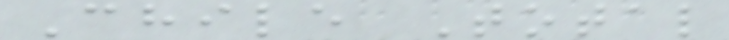Chile Total
